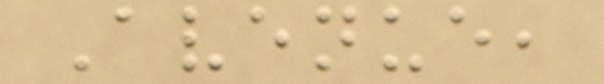Avenue,
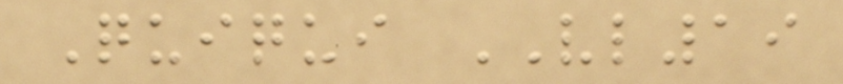Quiqui VL19
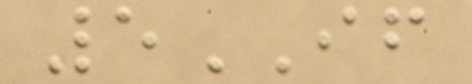5IF
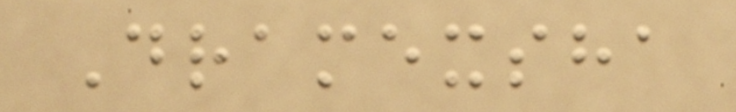Dramexsha
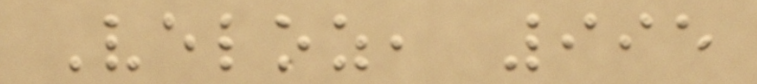Veloz, 995
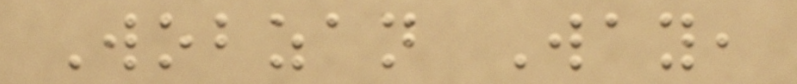Wobzan Way,
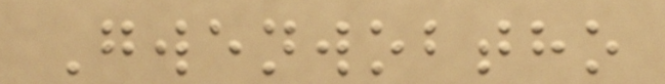Gwenwobtho
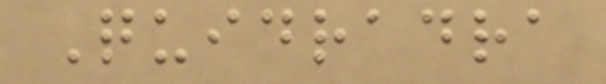Quidradra
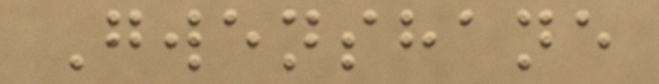Gwenshane
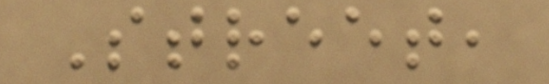Street,
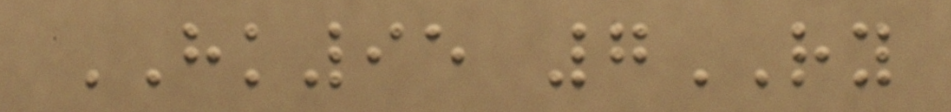HK95 7RY
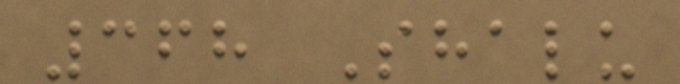368 Shalu
